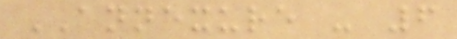ANNEXURE - 6
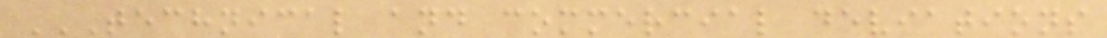TECHNICAL AND COMMERCIAL DEVIATIONS
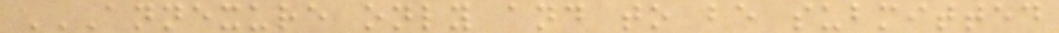ANNEXURE ONLY AND TO BE SUBMITTED
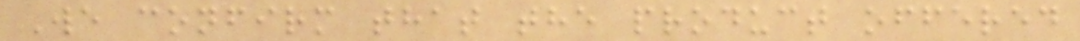We confirm that the product offered
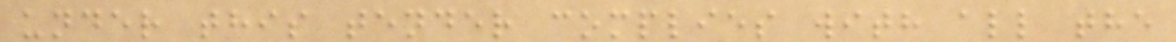under this tender complies with all the
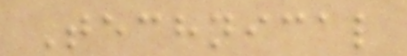Technical
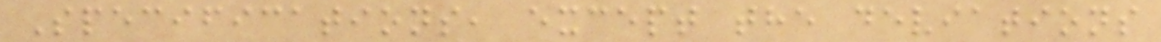Specifications, except the deviations
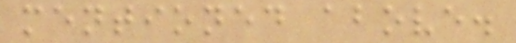mentioned above.
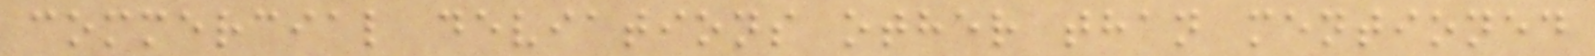commercial deviations other than mentioned
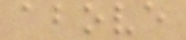above
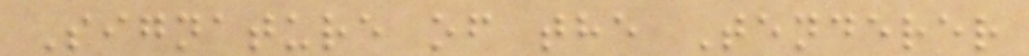Signature of the Tenderer
